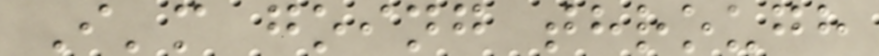I'm going through
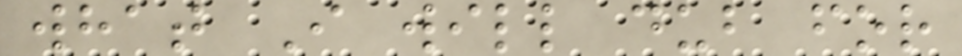what I will dub for
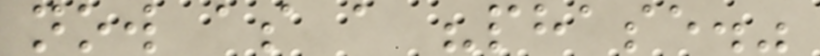now as a "phase."
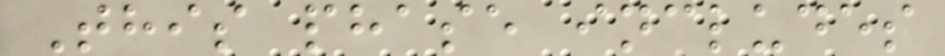This phase includes
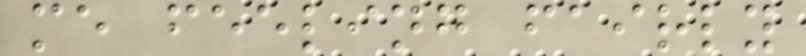me feeling fairly
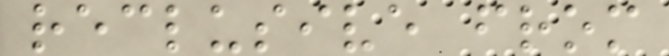reclusive from
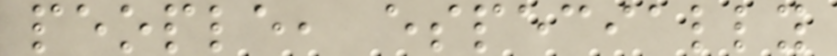people, especially
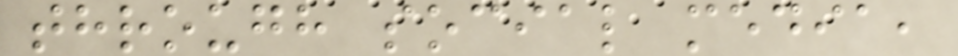through social media,
